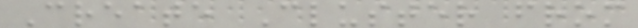Create Cluster from
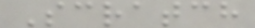Scratch
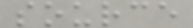source
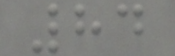84
